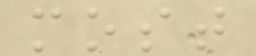most
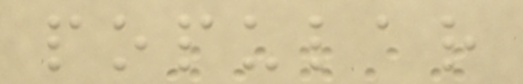popular
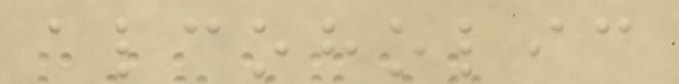alcoholic
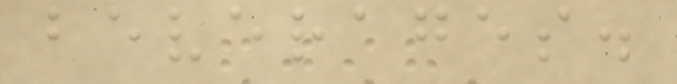beverages.
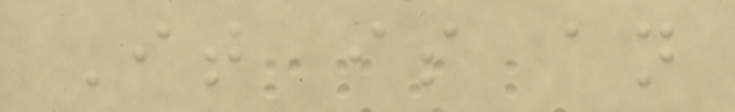It is an
